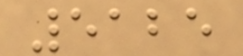5125
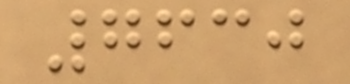7630
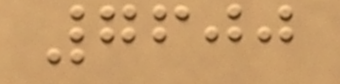7600
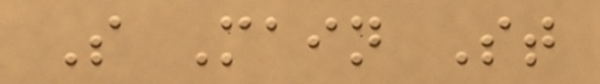S Main St
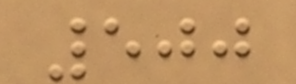500
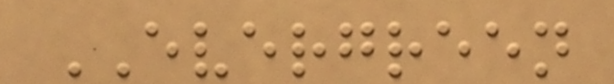EVERGREEN
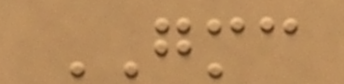GMC
